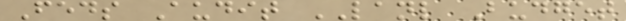Feds Audit LANL Budget
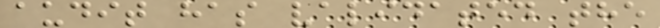audit has validated the
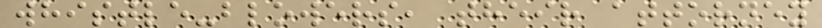whistle-blowers, their attorney
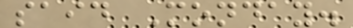said Monday.
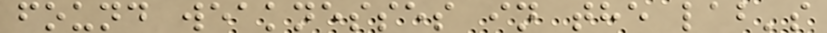found weaknesses in the lab's
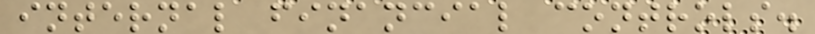internal financial controls.
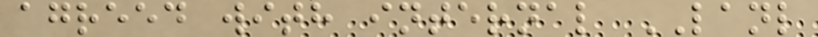agreed with internal LANL
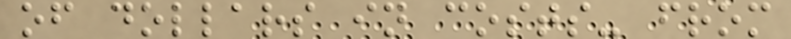of dollars in costs- from
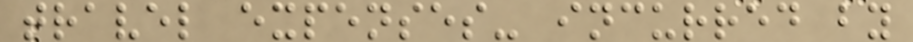travel expenses- incurred by
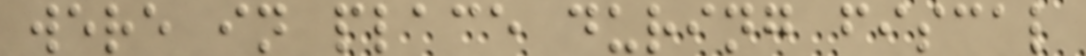were in place during fiscal
